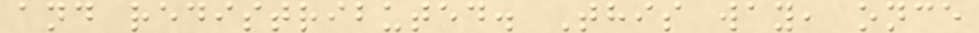and redistributed. This way, once
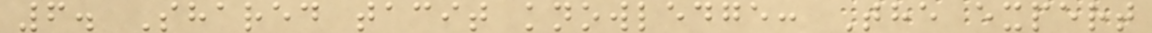6. Shared tacit knowledge: The expert
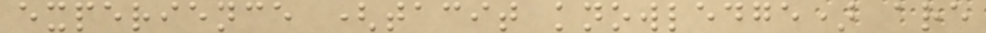experience (tacit knowledge) are
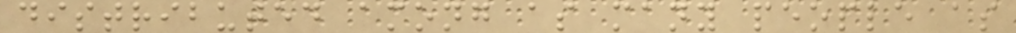distributed among as many people as
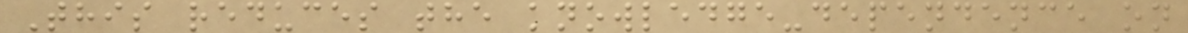This reduces the knowledge-dependence on
